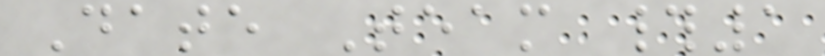Date Team #1
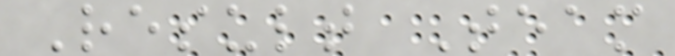Result Team
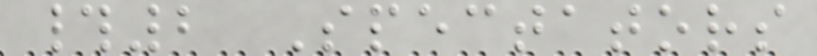#2 Spectators
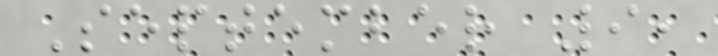September 9,
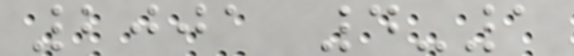2001 4-1
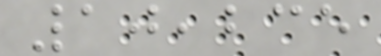10,235
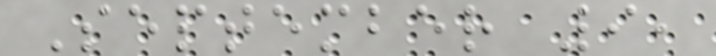September 9,
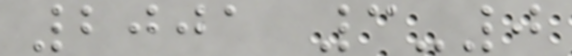2001 3-0
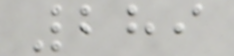289
